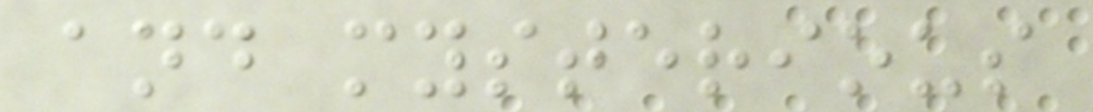and mysterious
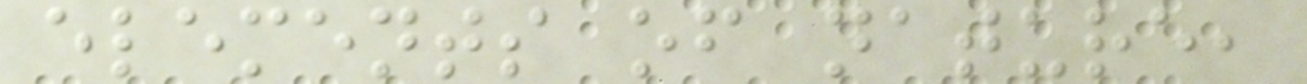elements of nature,
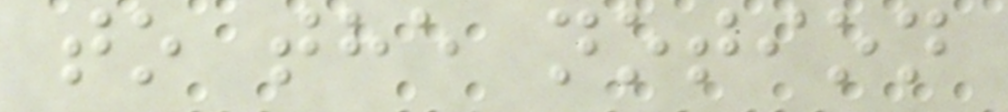to the notion
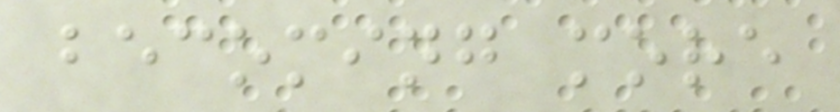becoming more
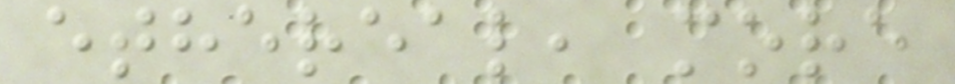ethereal, more
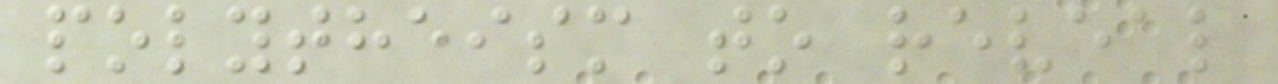polytheism to reveal
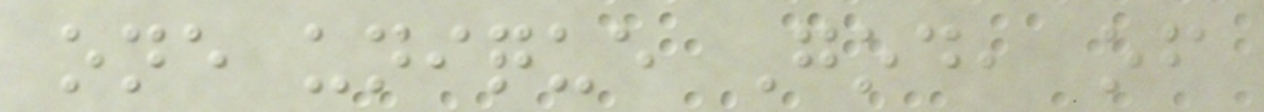one unique God, of
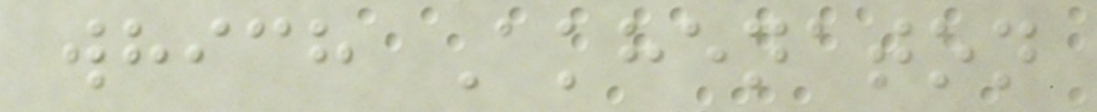which Akhenaton
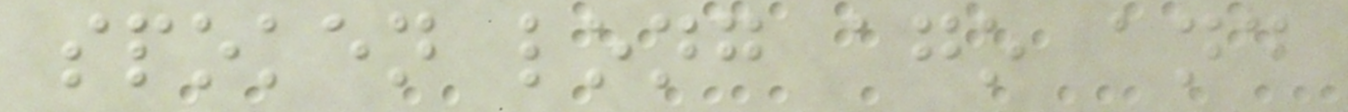spoken long ago and
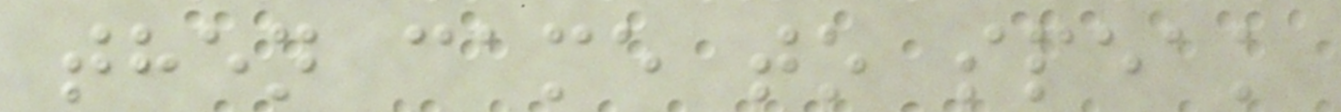then came to speak
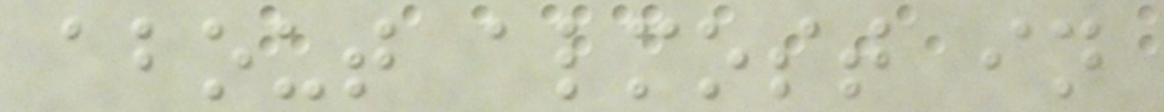about almost in
